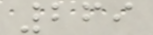269
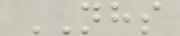NHS
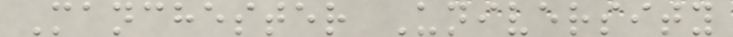Manchester University
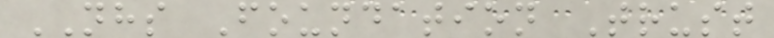NHS Foundation Trust
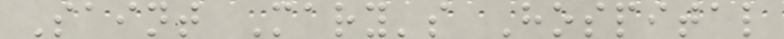Saint Mary's Hospital
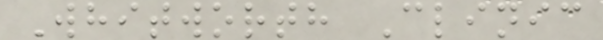Whitworth Clinic
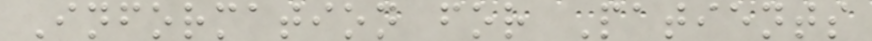Information for Patients
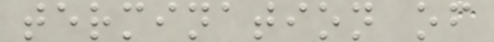termination of
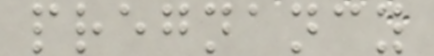pregnancy
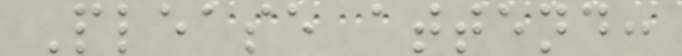Please attend:
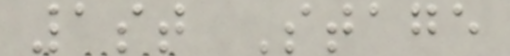1st Stage
